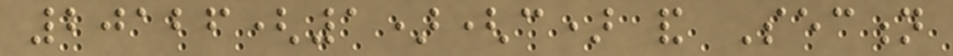20126(1)(c) and Section
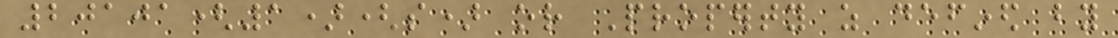20101(1)(s) or Property as defined by
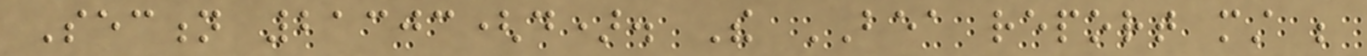Section 21303(d). The BEA report must be
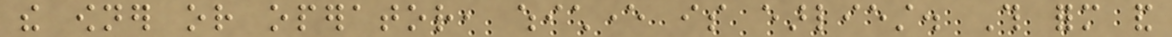the owner or operator, whichever is earliest. This form and
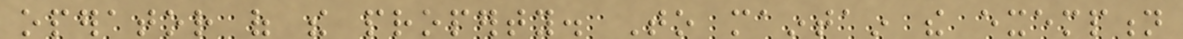operator of the property. To maintain the exemption
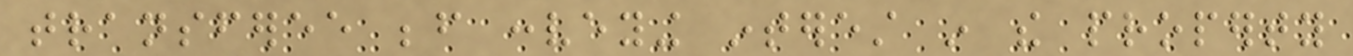transferee before conveying interest in the property
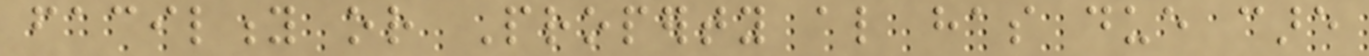facility or Property also has due care
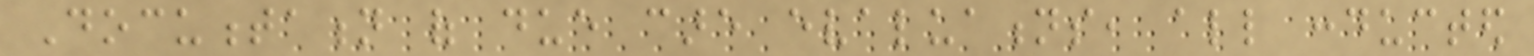Documentation of due care evaluations, all conducted
